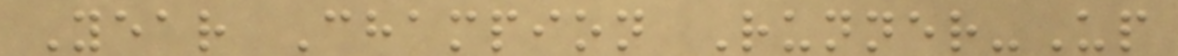Year Champion Runner-Up
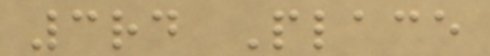3rd Place
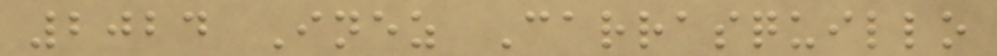2024 Inez Carrasquillo
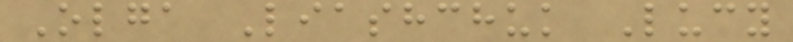Olga Liashchuk Lucy
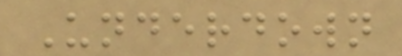Underdown
